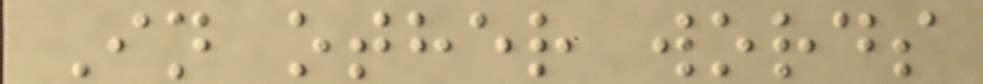In other words
